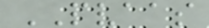PVAAS
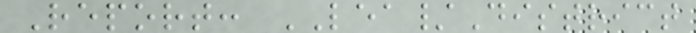Report: LEA/District
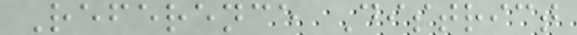Reference District
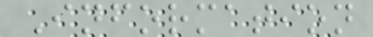Information
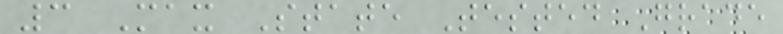3 Max State Tested Grade
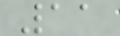11
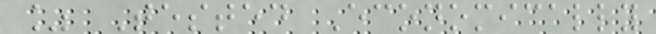% Tested Economically
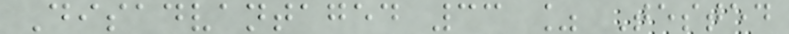Disadvantaged 33 % Tested
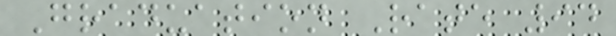Graduation Rate 94
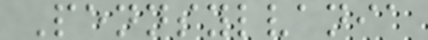Pennsylvania
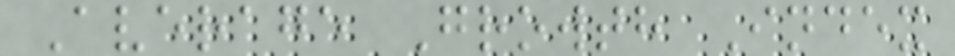Average Growth Index
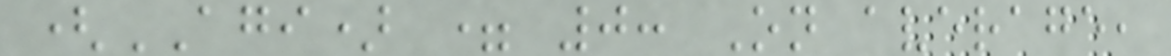(AGI) = 0: On average,
